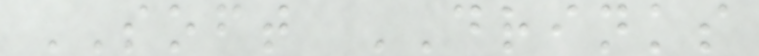SOFT DRINKS
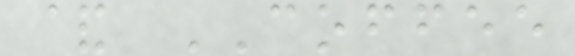& COFFEE
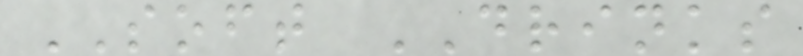SOFT DRINKS
